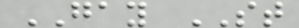GAY ST
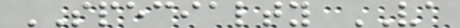SPECIALTY VA
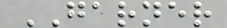GARNER
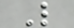L
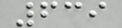639
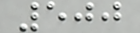500
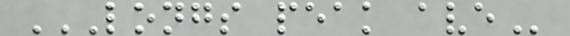LONGS PEAK AVE
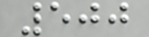500
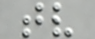tv
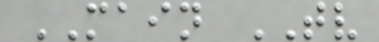MAIN TV
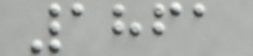1861
